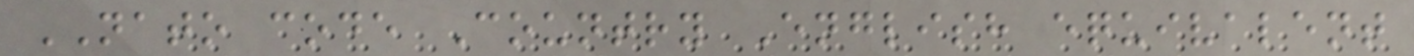NATO code Country English equivalent
